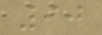90
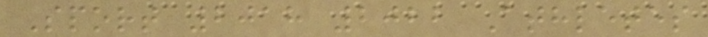Sport 2018 2022 Athletes
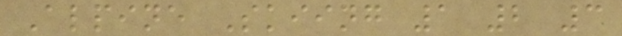Alpine Skiing 1 2 3
